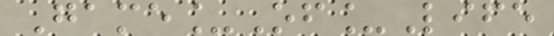Game_Of_Life
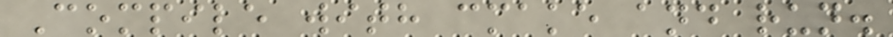Compile with cmake and run.
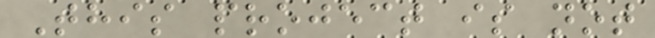This project is not
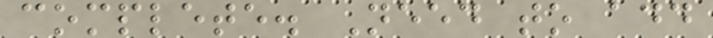complete. Need to add
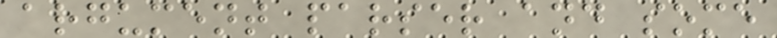argument parser and some
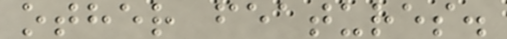other features.
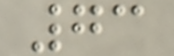73
